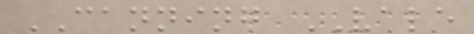CANNING VALE
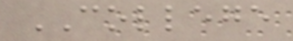COLLEGE
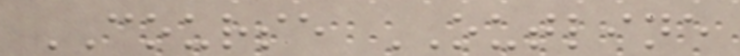COURSE OUTLINE
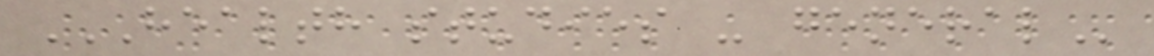HEALTH STUDIES - GENERAL
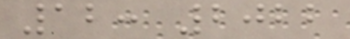12: 2022
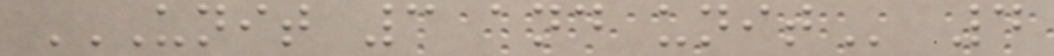UNIT 3 AND UNIT 4
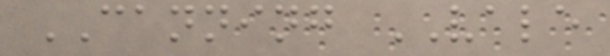CANNING VALE
